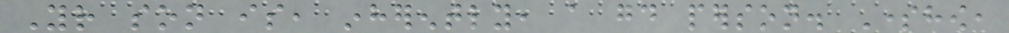Your son is, inherently, a good person. Somehow,
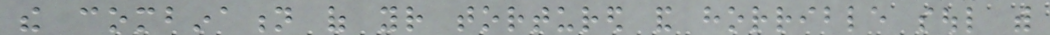the combination of your tortured and horrible soul with
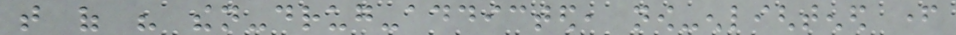that of his then-drug-addicted, now-enlightened father
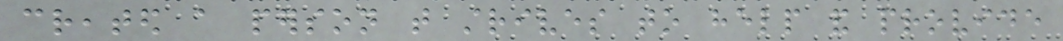created a person that strives to help and provide
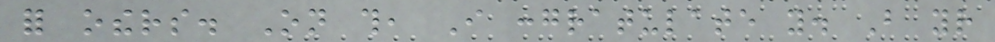for others. On this, I congratulate you. But your
